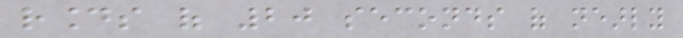rounds of 20 seconds of nearly
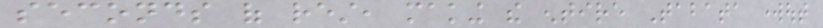seconds of rest, making the entire Tabata workout
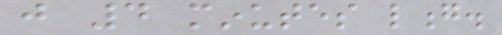just 4 minutes long.
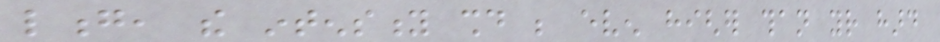long, the intensity should be even higher than your hard
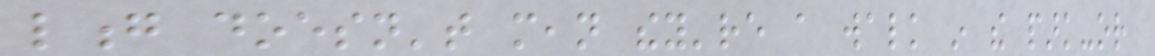long doesn't mean they're a walk in the park-or
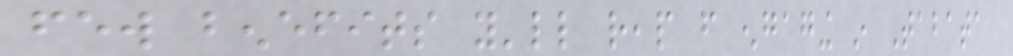few benefits you'll reap from engaging in Tabata
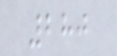280
